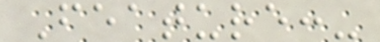Feature:-
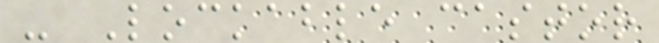- Lockable castor
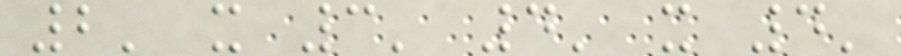2' x 3' 4' x 4'
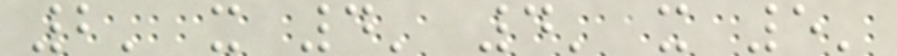2' x 4' 4' x 5'
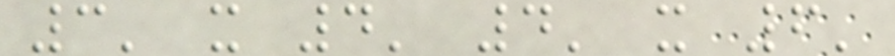3' x 4' 4' x 6'
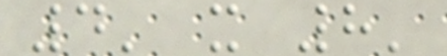4' x 8'
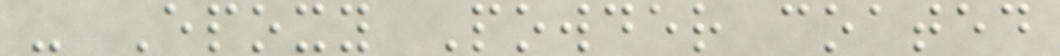- Epoxy Powder coated
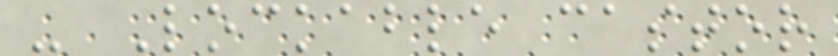- Lockable castor
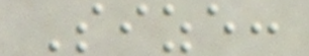Size:
